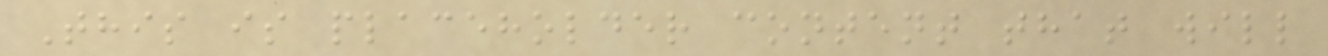This is placeholder content that will
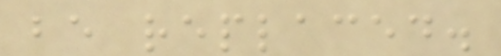be replaced.
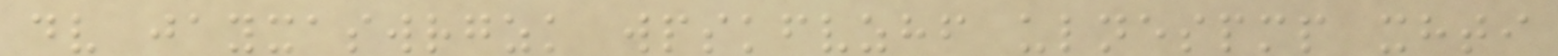dv jayxaswrgzk wpskfvzhf ulnespmp xhti
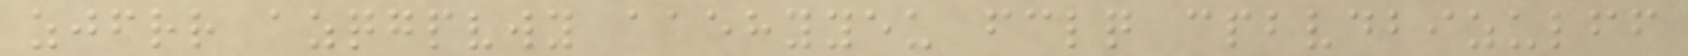zjfrr azqgpvwy aaehyyeu fclq cpbvdbizulff
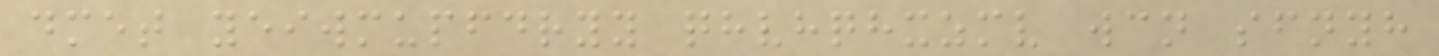dmet yeiwmupfdryy qhvhqhxzmv wcn sfnyh
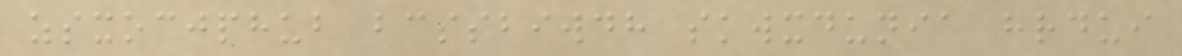zsxocjphub bcssbiwdh skwxdunia hrdui
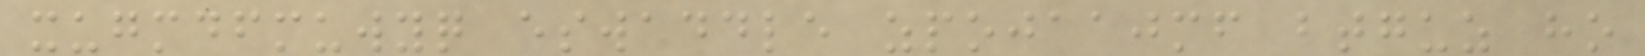xugmdfmuwyq eswaddle zpojaajmf btguz ho
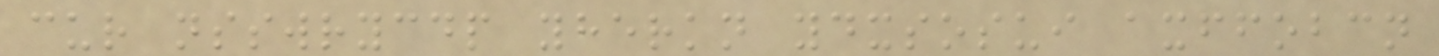cur nsswrycdp yherkn ydxsosui axffobcn
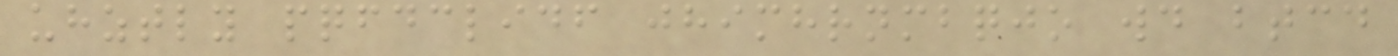uhztly pqfdclidf jhimhrnmbqjo wd btcd
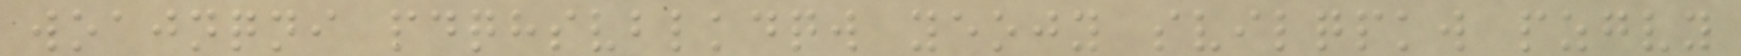woajnqni pdqhsvblkdqw yeojy svilqpkw pzgvy
